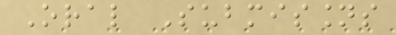Oral Submissions
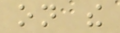on the
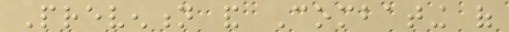Prevention and Combating of
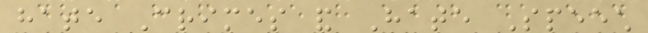hate Crimes and Hate Speech
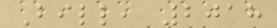Bill, 2018
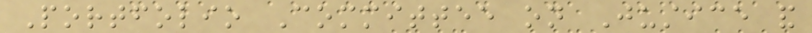Portfolio Committee on Justice and
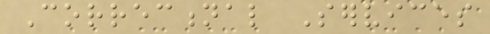Correctional Services
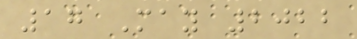17 May 2022
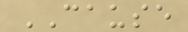CAUSE
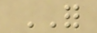FOR
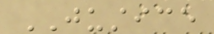JUSTICE
